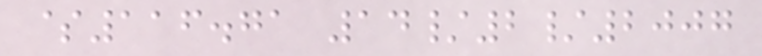$116.71 14/2/2007
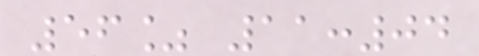56% 11:04
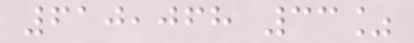610,068 33%
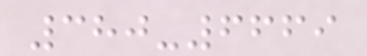380-6669
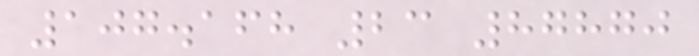107.168 23 87870
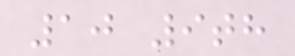10 9th
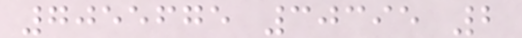7055675 30395 2
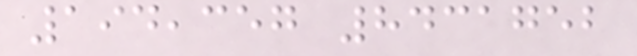194,357 8431752
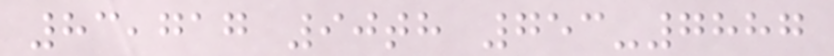83,717 90th 753-7887
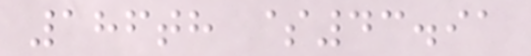186th $43.91
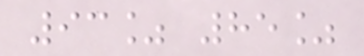93% 85%
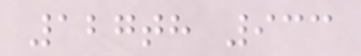127th 933
